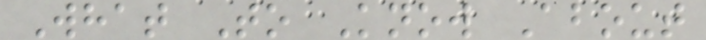What To Know About
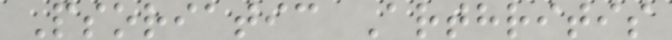Psoriatic Arthritis
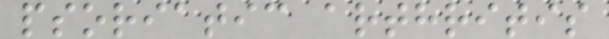psoriatic arthritis
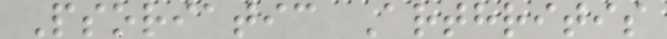Psoriatic Arthritis
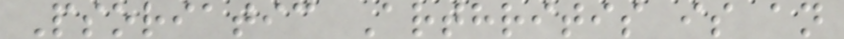Psoriatic Arthritis is an
